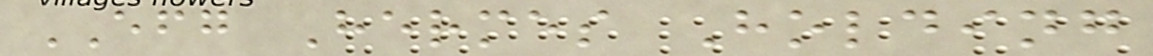EFG Hermes Holding
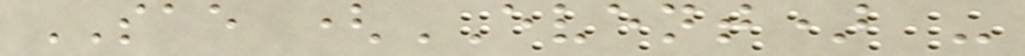SAE (EVENT) -
